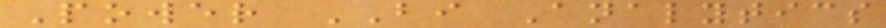Power BI Analytics
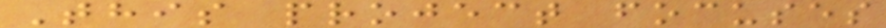This project focuses
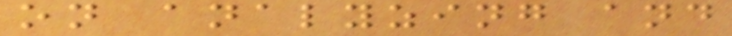on analyzing and
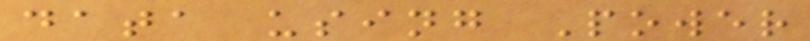data using Power
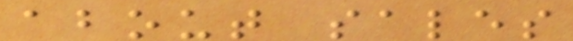about sales
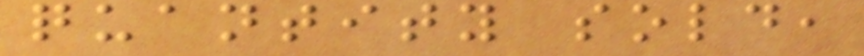quantity sold,
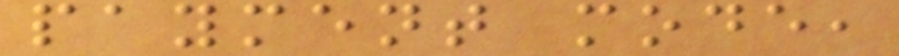payment mode,
